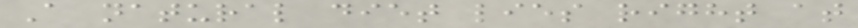A natural diet lies right at
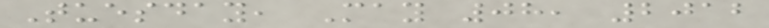Tuesday, May 08, 2012
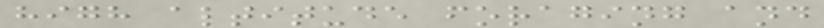high altitude foraging and
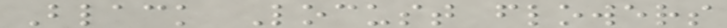Black Locust flowers
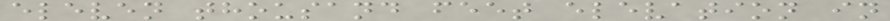eleven thousand feet elevation in
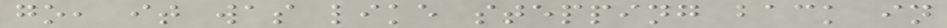go, it was like stepping back in
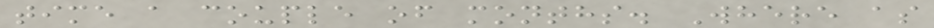time a couple of months. Where as
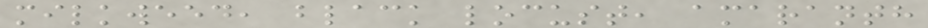milkweed, black locust, amaranth
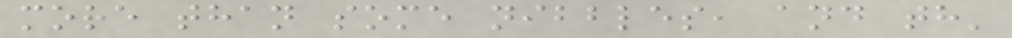more than some nibbles, and th'
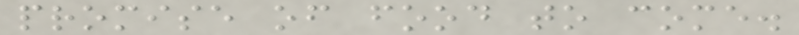promise of food to come.
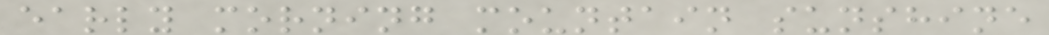early morning mountain sunshine
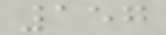157
